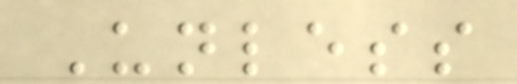Unless
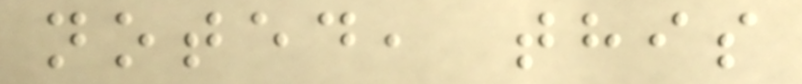noted, this
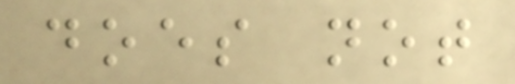does not
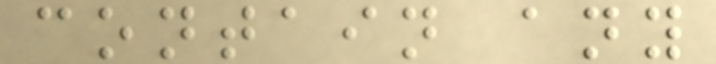contain any
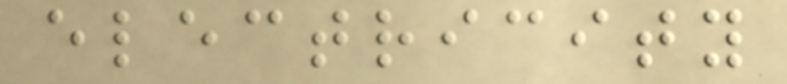electricity
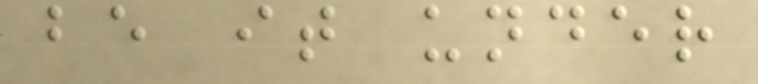be it under
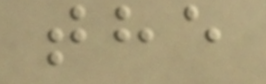the
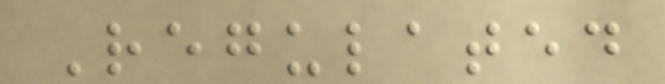Regulated
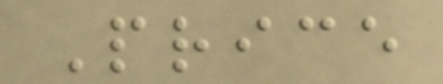Price
